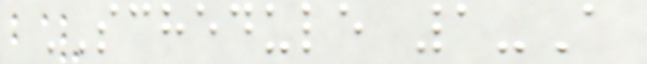SCHEDULE 1-A
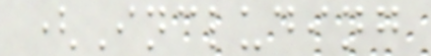(Including
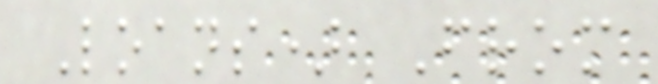Loans) From
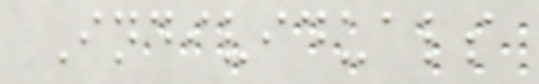Individuals
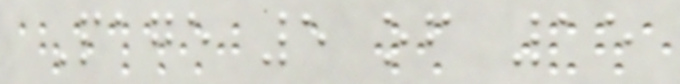Page 5 of 15
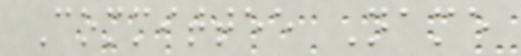Committee Name
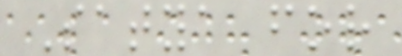Satya for
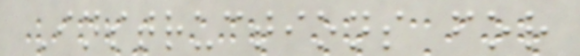Instructions for
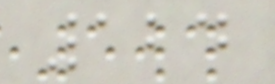124
